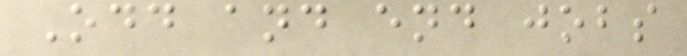Odd and end jobs
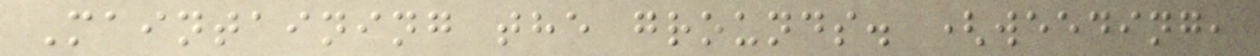Maintaining the grounds. (weeding,
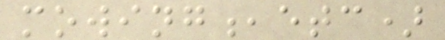mowing,etc)
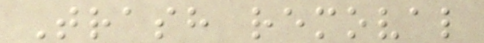Trash removal
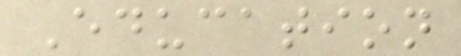Education
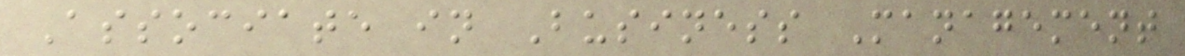Associate in Business Management
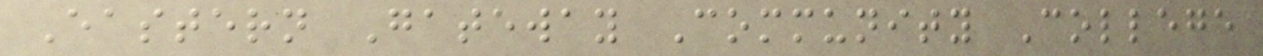Eastern Gateway Community College
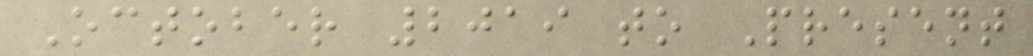October 2019 to Present
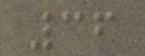36
